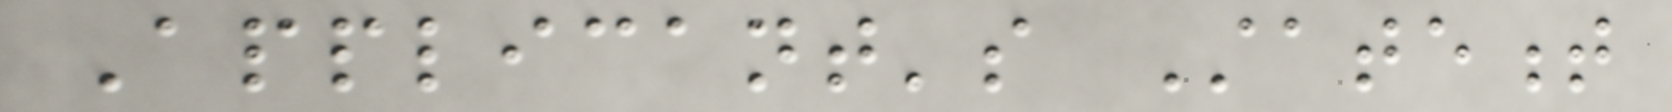Applicant's Statement
